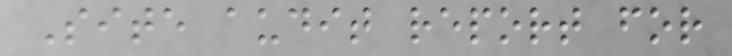Site audit report for
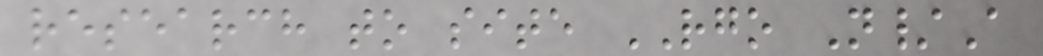research to site RGO N/A
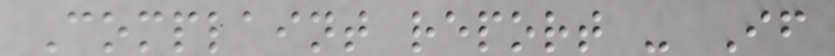Complaint report - If
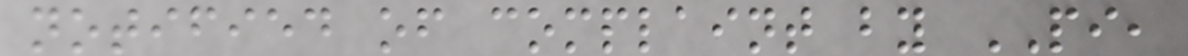notified of complaint by PI,
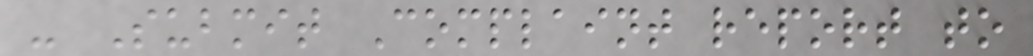- Submit Complaint report to
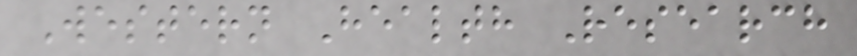Western Health Research
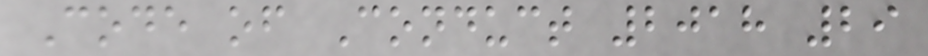Code of Conduct 2018 29
